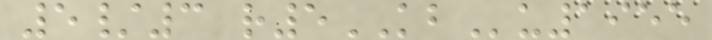5/3 r5KBu1955
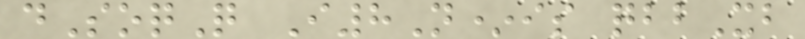dSoqQ I8N*is qbbXb
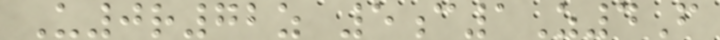U0r72z 5c1Z4F
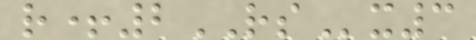r+2RSx3
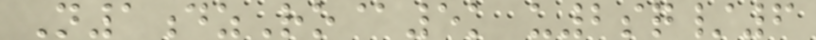N1dzRo@5k u2sq/6
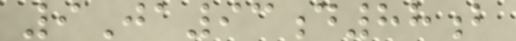9Ja93d88b
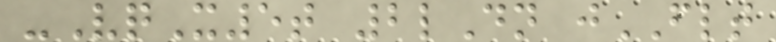-VqX5t 2lDn jFLT
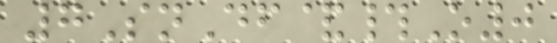7SnDf&#O0
